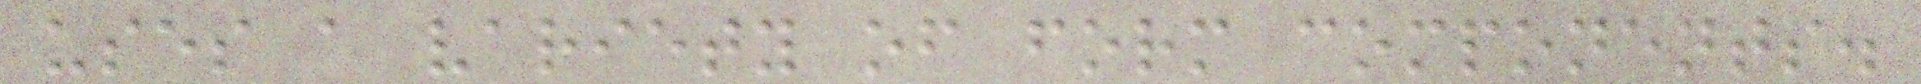uses a variety of form components.
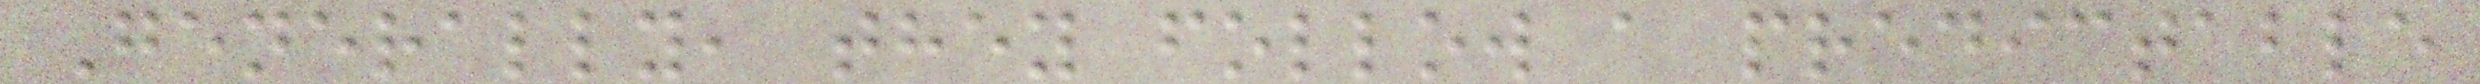Generally, they follow a predictable
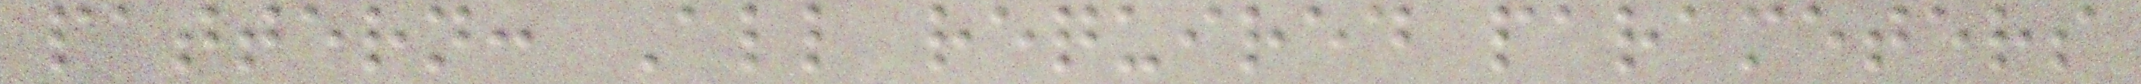pattern: All required parameters
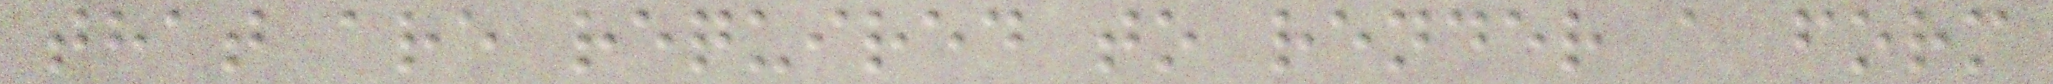that are required to render a form
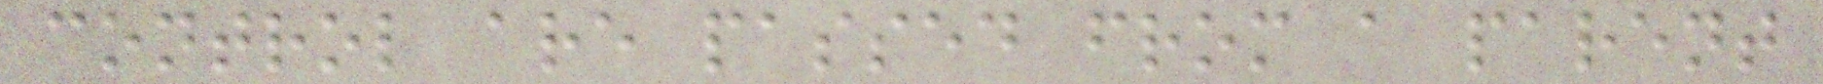control are passed from a parent
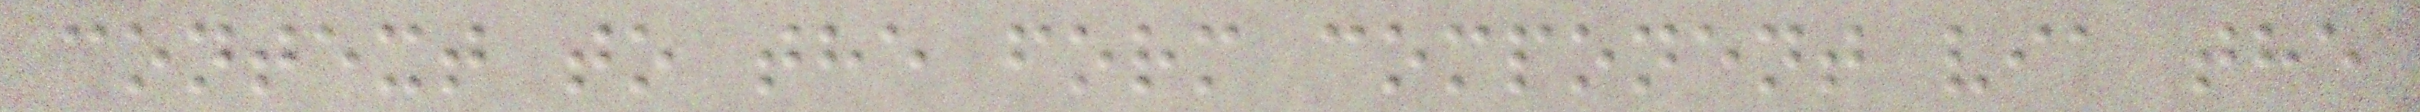context to the form component via the
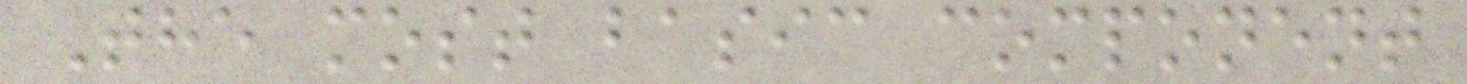The most basic component
